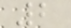2
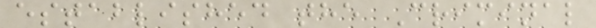established the Criminal
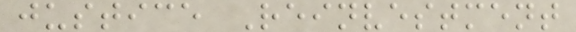justice Reinvestment
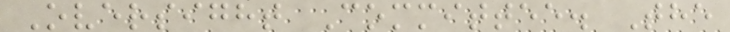Oversight Committee. The
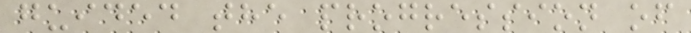guided the progression of
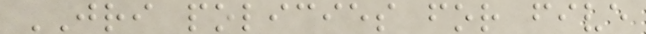JRI policies for five
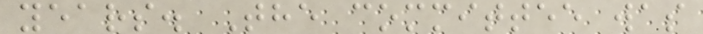years. The committee was
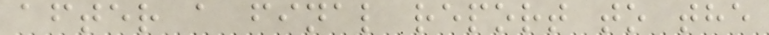after a final report to the
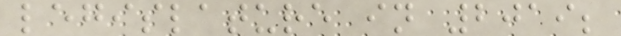legislature in 2019;
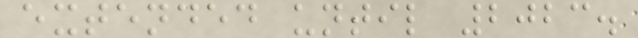extended until 2023.
